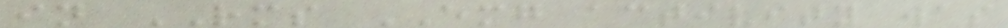in RMS EMG activity was
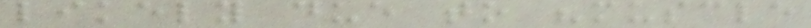likely due to "muscle
